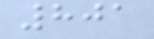801
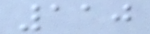110
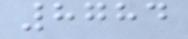8784
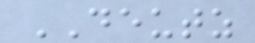DEUTZ
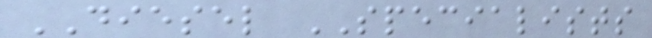DIESEL SPECIALISTS
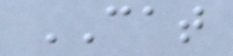CAT
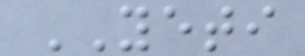YETI
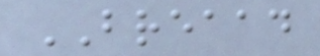BREAAD
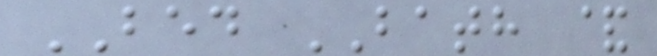BED BATH &
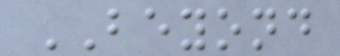BEYOND
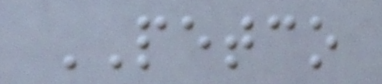PETCO
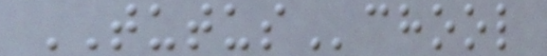TUTUSchool
